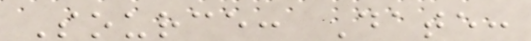Source: Date:
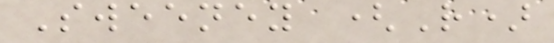Sweeney (R)
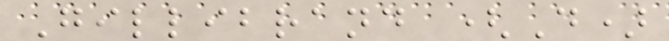Gillibrand (D)
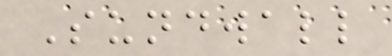Sundwall
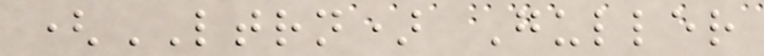(LTRN) Guller
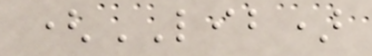(LIB)
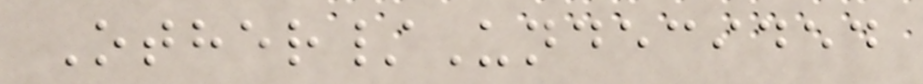Other/Undecided
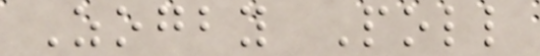Zogby Poll
